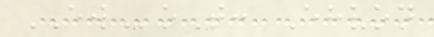EWoT: Ehvon
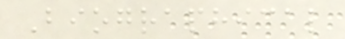Biographical
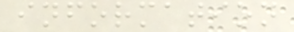information
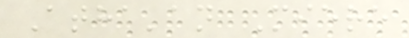Atha'an Miere
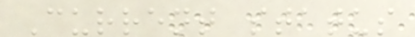Current status
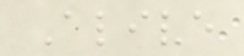Alive
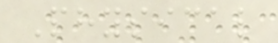Physical
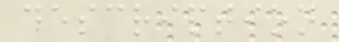description
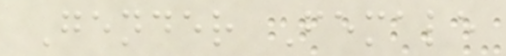Gender Female
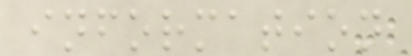information
